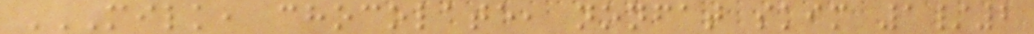MILK, CHOCOLATE, NONFAT SKIM 1/2
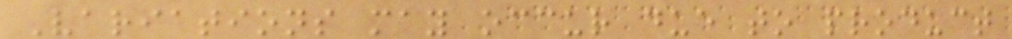Variations may occur due to product
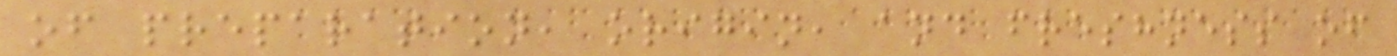of preparation, origin, and freshness of
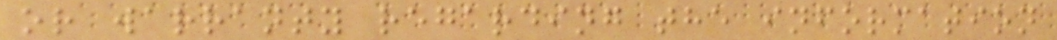or warranty regarding the information
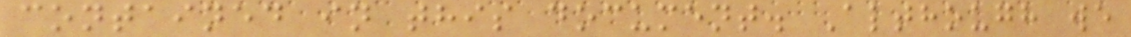contained in this document. Although we
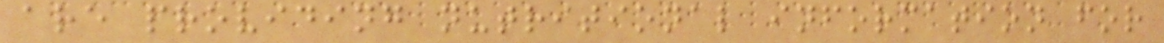are providing nutritional information for
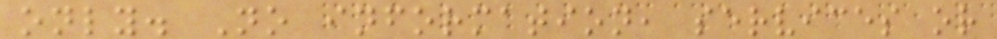only. No information, services or
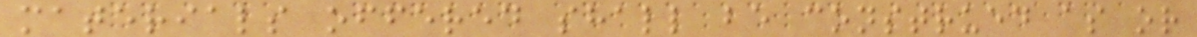materials offered shall be construed as or
